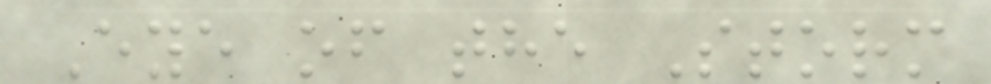Eye of the Storm
